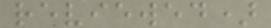reviewed)
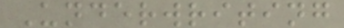Underwriting
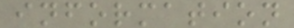information
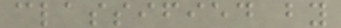classified by
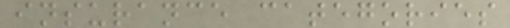insurance categories
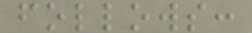follows:
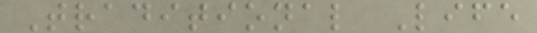Traditional Life
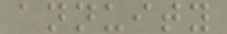annuity
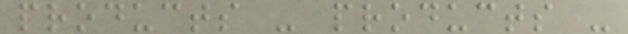products - products -
